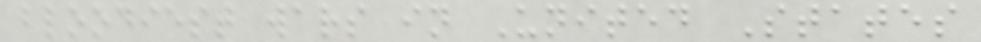bloodiest wars in United States
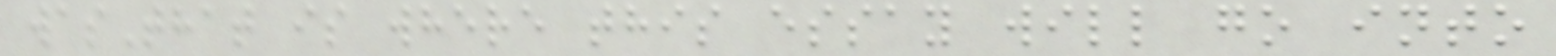wasThat is where this essay will go into
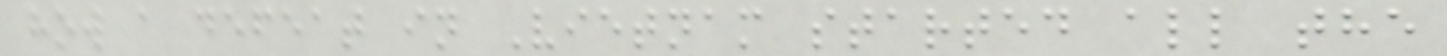how a defeat in Vietnam started all the
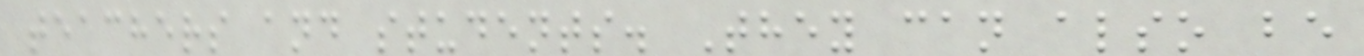teachers and students. They can also be
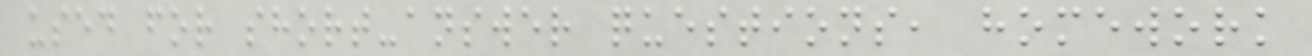used for short-answer questions, homework
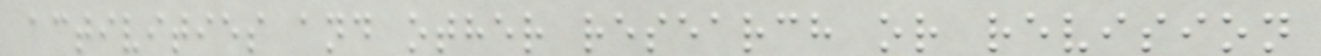activities and other research or revision
